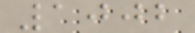1002
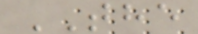THE
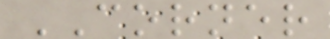CORNER
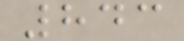843
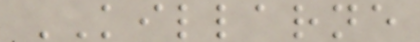KILLARNE
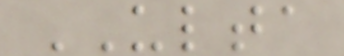ULTA
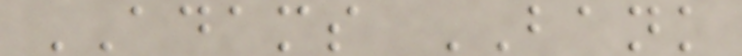ADAMS BANK
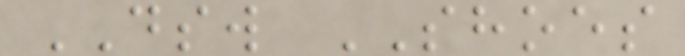DSW SHOES
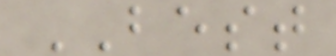BEST
